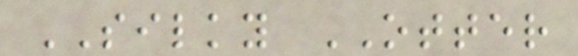SILKY OTTER
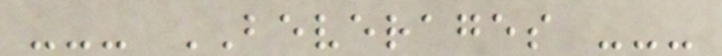--- BEVERAGES ---
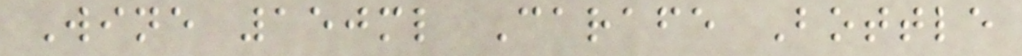Wine 150ml Carafe Bottle
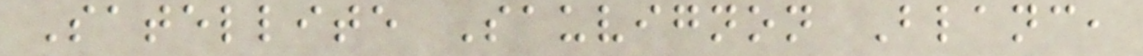Satellite Sauvignon Blanc,
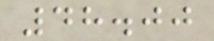48.00
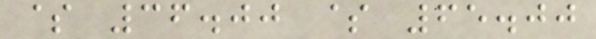$ 36.00 $ 65.00
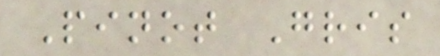Pinot Gris
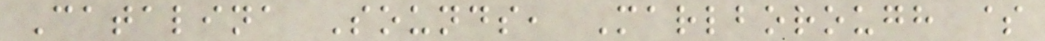Catalina Sounds, Marlborough $
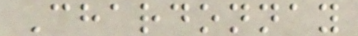Chardonnay
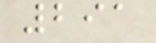291
